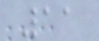11
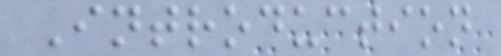Introduction
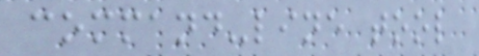command-line tool
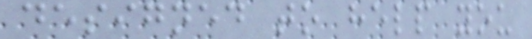designed to help you
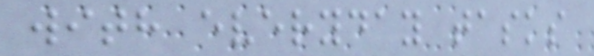with everyday tasks
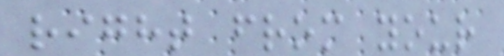right from your
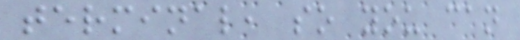terminal, so you can
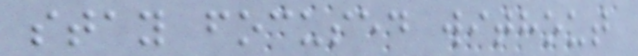stay focused without
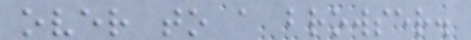over to a browser.
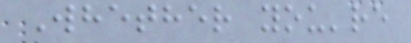Whether you're
